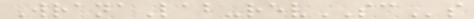WranaLab-revSCs
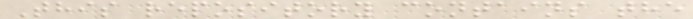This repository contains the
